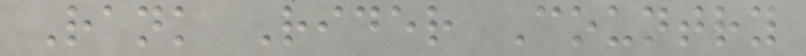Rank Rider Country
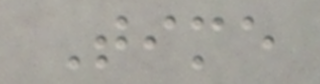Time
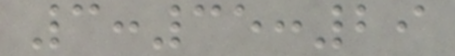3:35:29
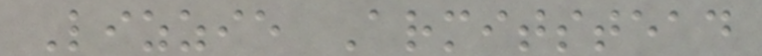Lizzie Armitstead
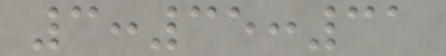3:35:31
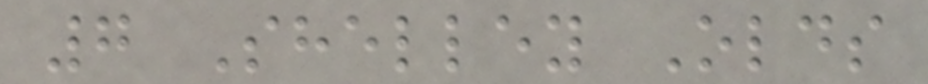7 Shelley Olds
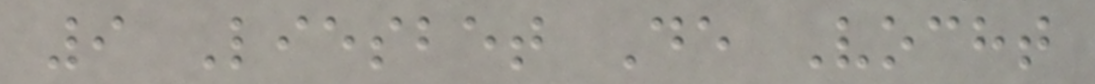9 Liesbet De Vocht
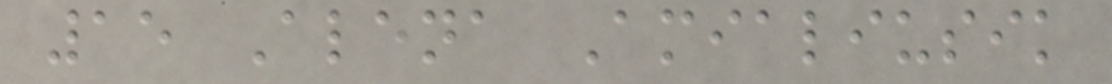15 Alena Amialiusik
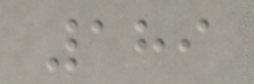189
